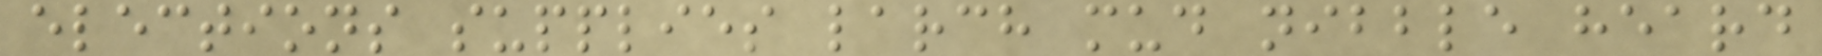elections supplies larch mud nibble heard
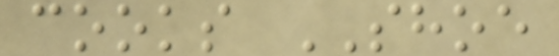cooks SHOE
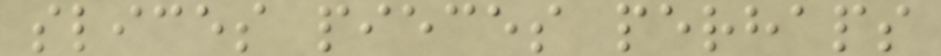slices pieces perhaps
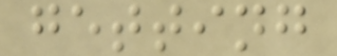getting
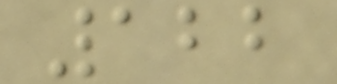122
